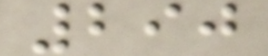290
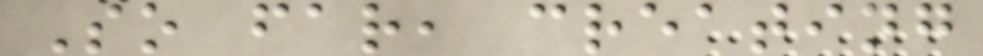So far, creating
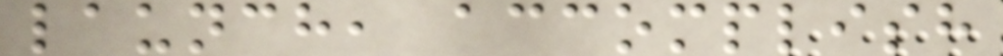launch, accomplish
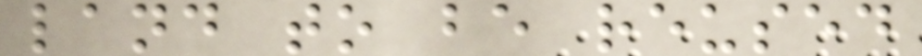land to be reused
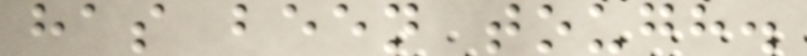has been tough.
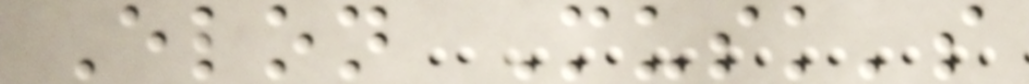Elon Musk's
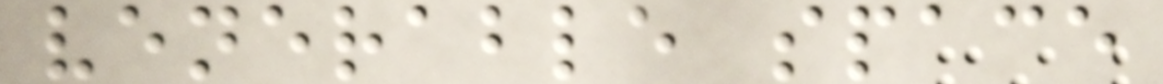venerable space
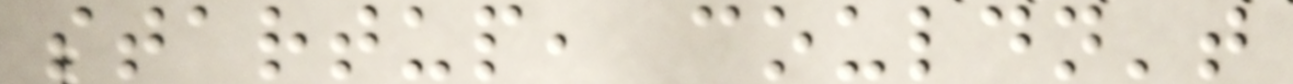startup, couldn't
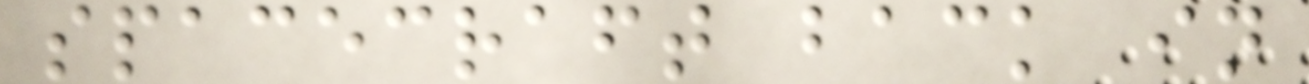spacecraft back in
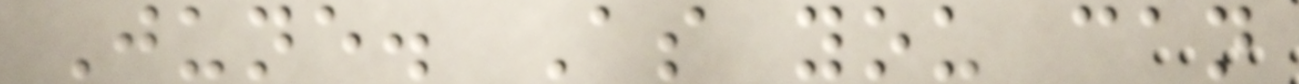June. As you can
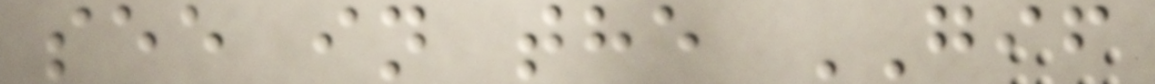see in the GIF
